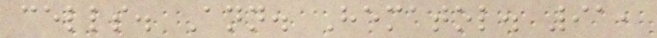cells. Ann. Hematol. 91,
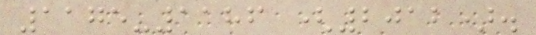1175-1186 (2012).
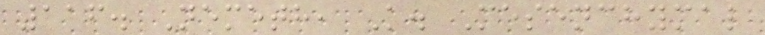116. Nemeth, K. Mesenchymal
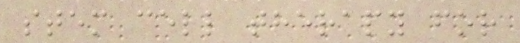stem cell therapy for
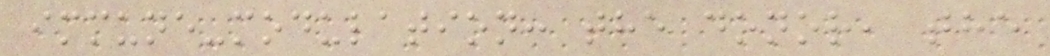immune-modulation: the donor, the
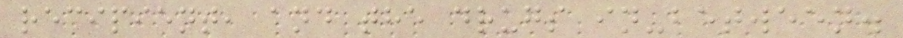recipient, and the drugs in-between.
